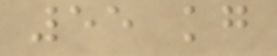55 kg
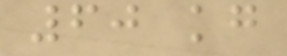60 kg
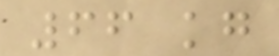66 kg
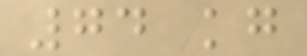74 kg
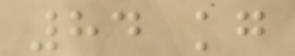84 kg
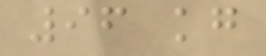96 kg
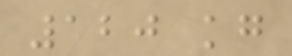120 kg
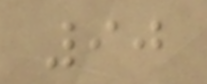90
